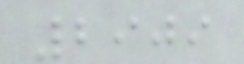2909
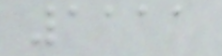1111
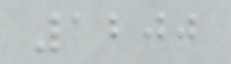1200
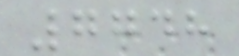7748
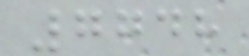7748
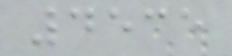4535
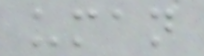uman
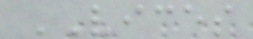VICES
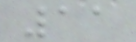11
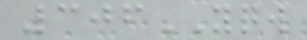306YQW
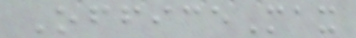OfficeMax
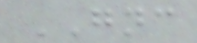GNC
